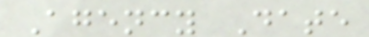Agency Date
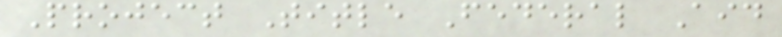Project Title Federal Aid
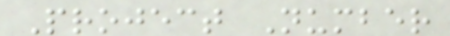Project Number
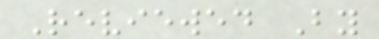Reviewed By
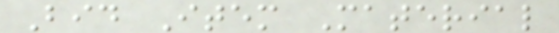Bid Item Material
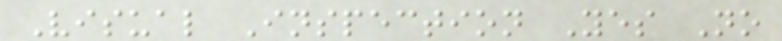Visual Inspection Yes No
